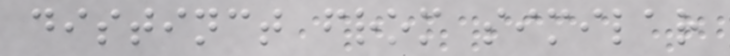distinct from similar
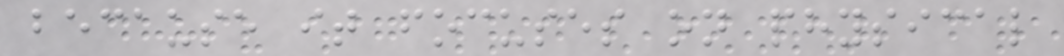because it focuses on physical
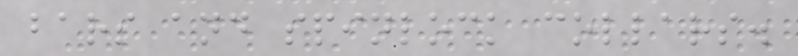bars and spinlock collars.
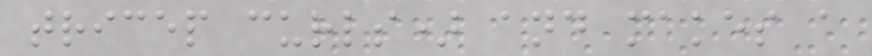tricep curls) and makes a
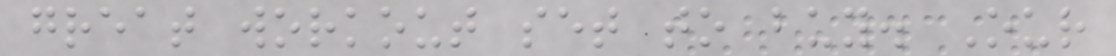great workout set to buy. Our
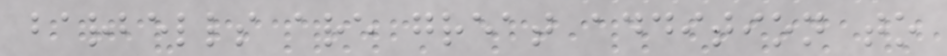barbells are great addition to
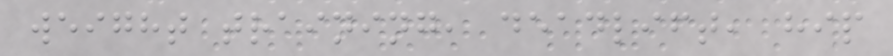weight training, deadlift, hip
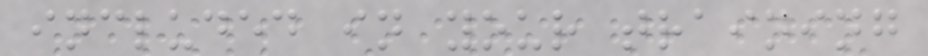included in your training
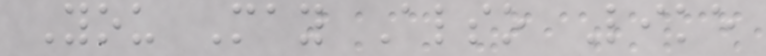You May Also Like
